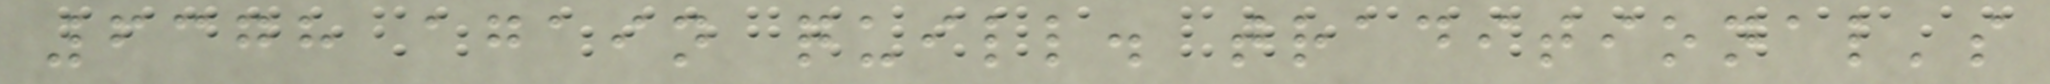6378 again quill. traditional's
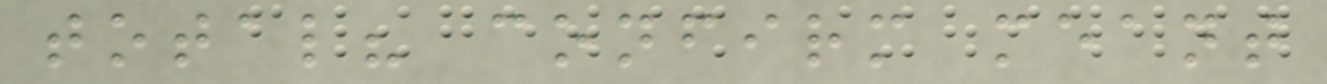total? confirm meant
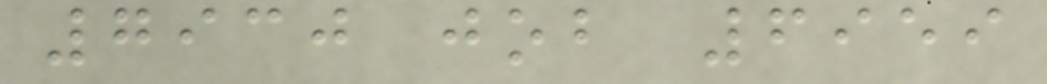7930 job 6959
